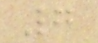7
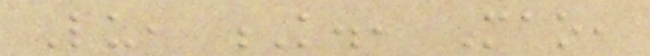Lu, K., Mao,
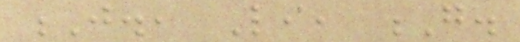J., Li, G.
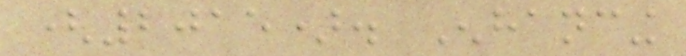(2015). Enhancing
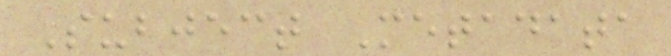Subject Metadata
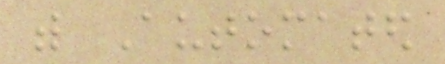with Automated
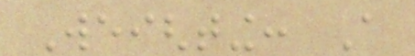Weighting: A
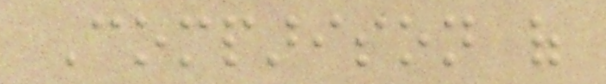Comparison of
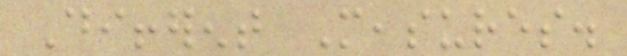Different Measures.
